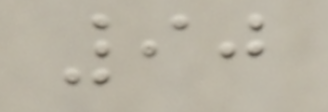90
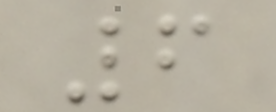6
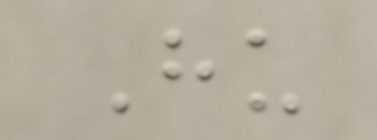Hu
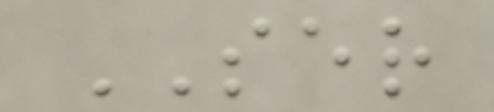SER
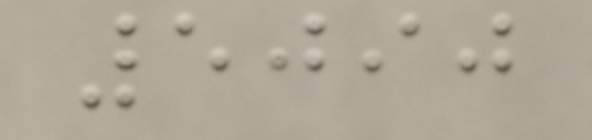5090
